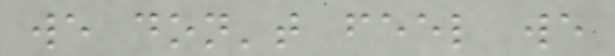we don't feel we
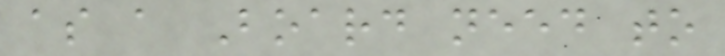as a Board need to
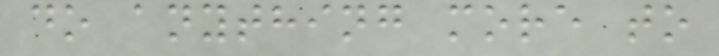do anything more to
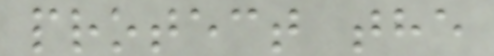protect the
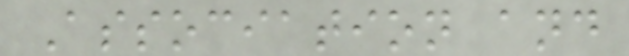Association and
